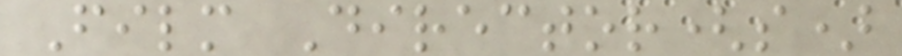Film Director(s)
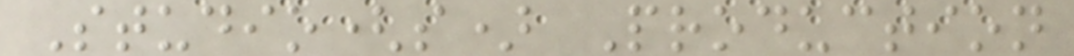Studio(s) Production
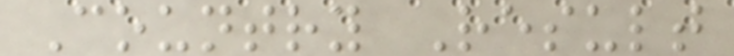Country Result
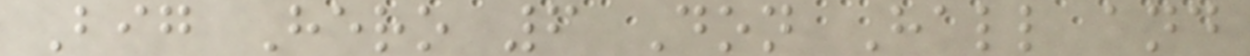Big Hero 6 Don Hall and
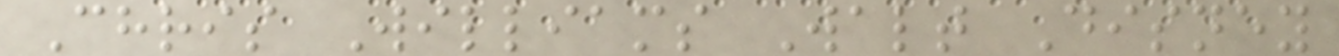Chris Williams Walt Disney
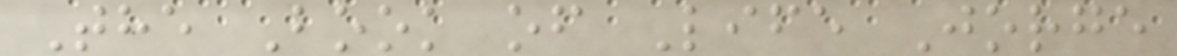The Book of Life Jorge
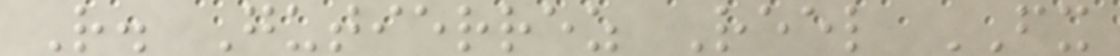R. Gutierrez Reel FX
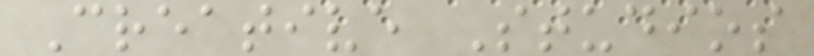Creative Studios
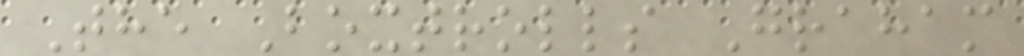The Boxtrolls Graham
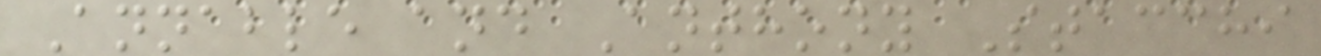Annable and Anthony Stacchi
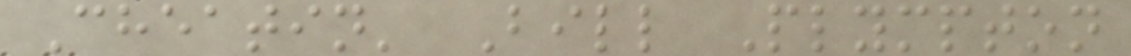Cheatin' Bill Plympton
